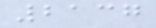2137
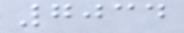7034
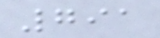791
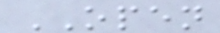OPEN
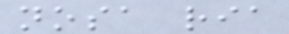nosa ria
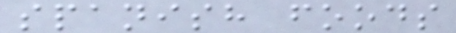spanish foods
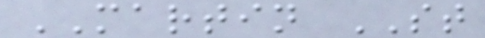MARTIN ST
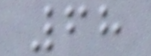68
